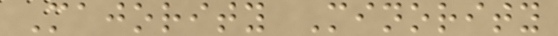Majority Minority
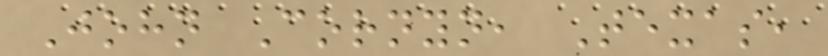John Cornyn, Texas,
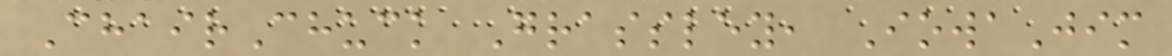ChairChuck Grassley, IowaJim
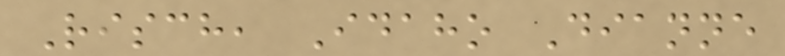Risch, Idaho Dianne
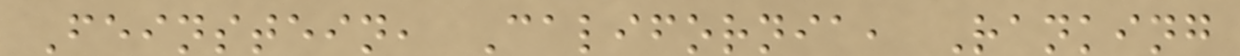Feinstein, California, Ranking
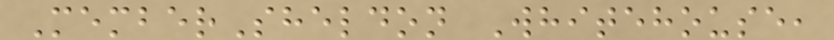MemberSheldon Whitehouse,
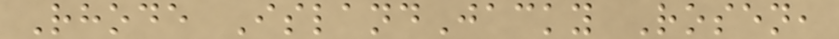Rhode IslandJacky Rosen,
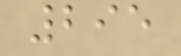295
